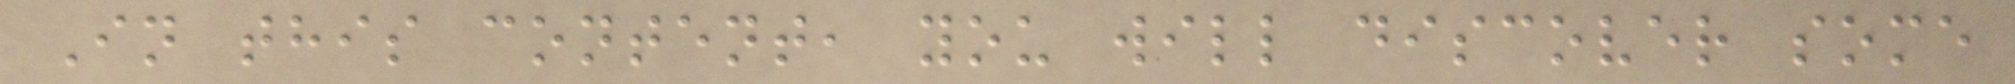In this content, you will discover some
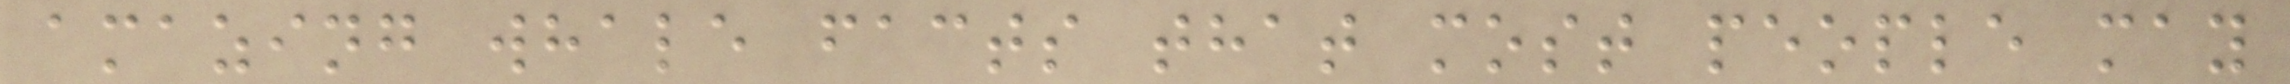amazing whale facts that most people may
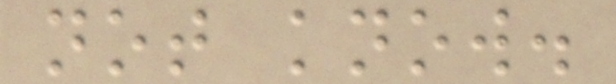not know.
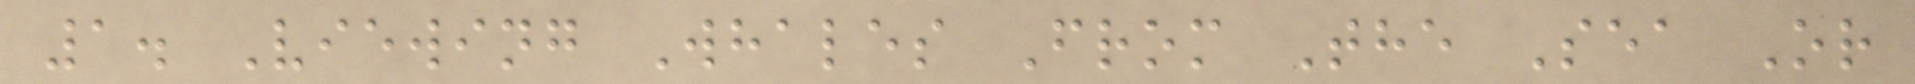1. Viewing Whales From The Sea Or
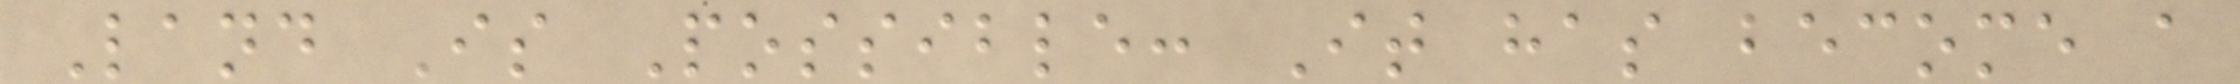Land Is Possible: It has become a
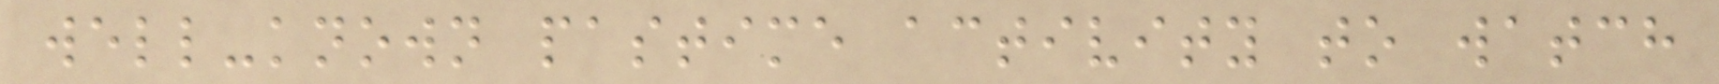well-known pastime activity to watch
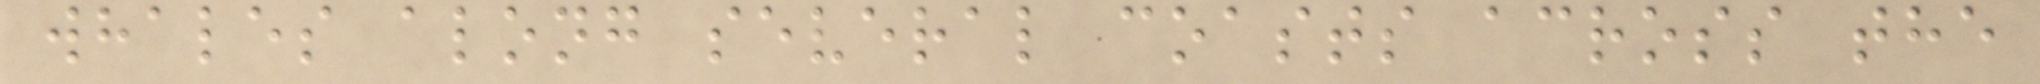whales along several coasts across the
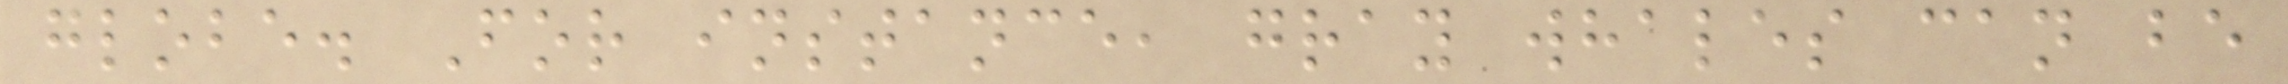globe. For instance, gray whales can be
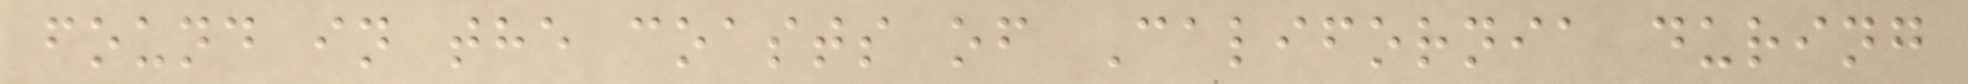found in the coasts of California during
